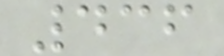436
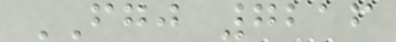FGJ 7216
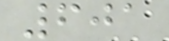601
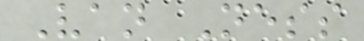Van Ness
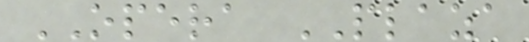OPERA PLAZA
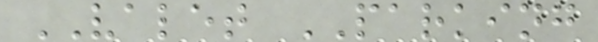VALET PARKING
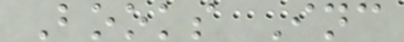Books Inc
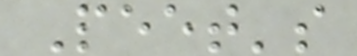Peet's
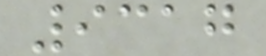9317
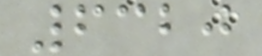6320
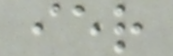ier
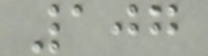107
